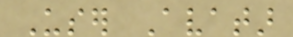User Avatar
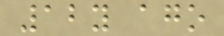12y ago
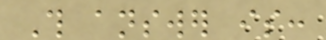This answer is:
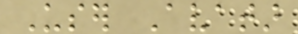User Avatar
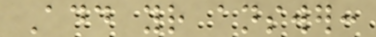Add your answer:
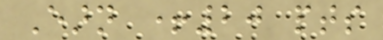Earn +20 pts
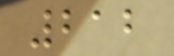212
